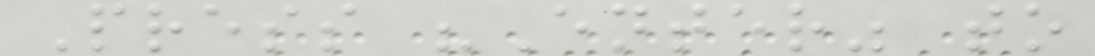Press "Enter" to
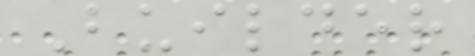Builder
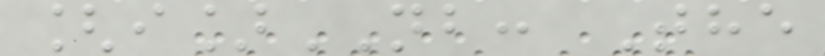[i]NB: The
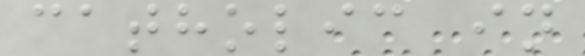catholic in
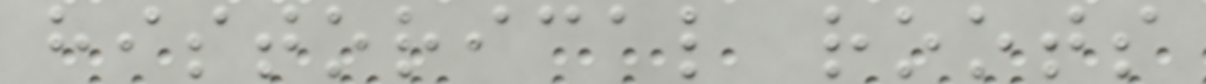historical roots
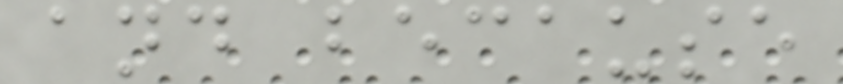and because
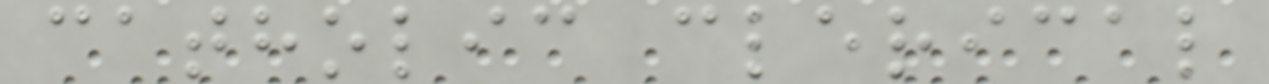catholic clerical
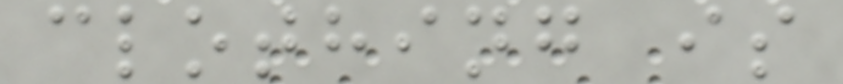clothing is
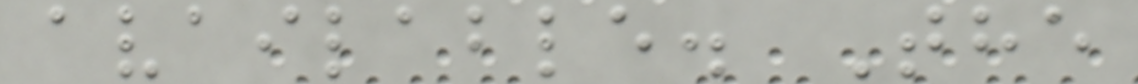available. The
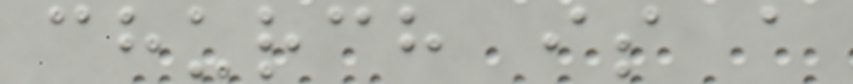church is a
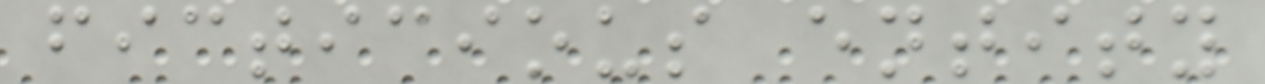ficticious entity
